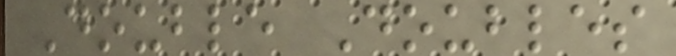Double Doubles
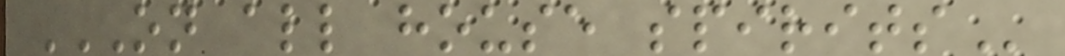ON ALL HOUSE SPIRITS
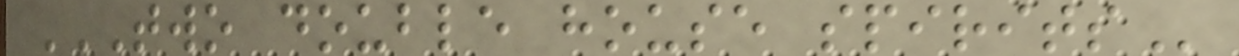TWO DOUBLE HOUSE SPIRITS
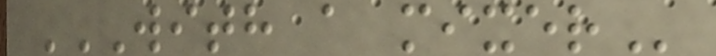WITH A MIXER
